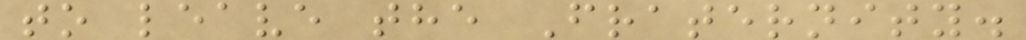to leave the Fraternity.
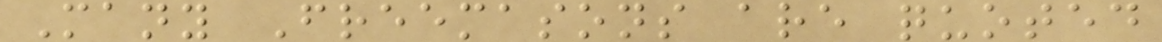Many Freemasons are quoted
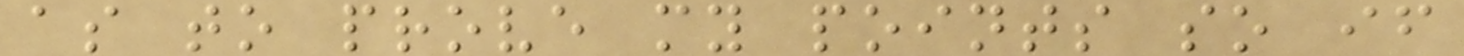as to prove my points so if
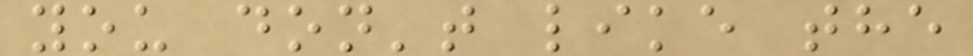you don't like the
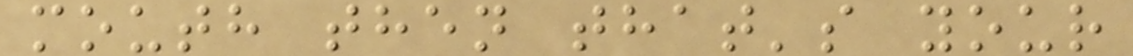mouth then that's your
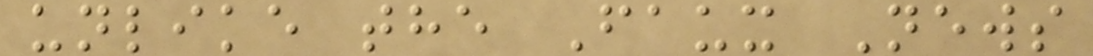unlike the Faux News
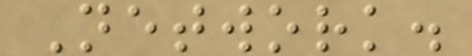Network.
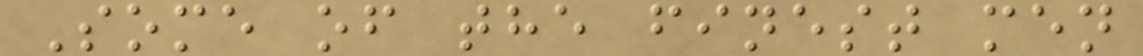Some of the finest men
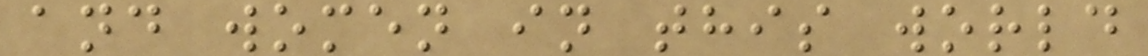and women in this world
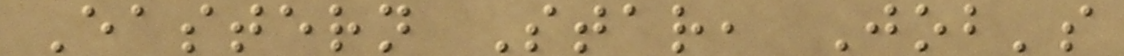Eastern Star, Job's
